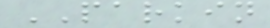PARKIN
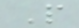P
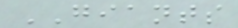GIANTS
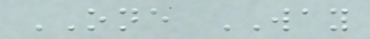ONE WAY
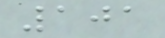101
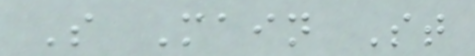S Main St
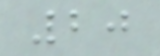20
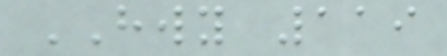HWY 119
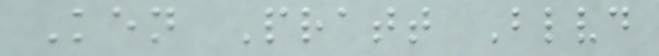Ken Pratt Blvd
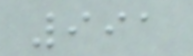991
